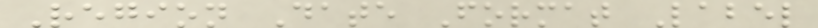Region Date Format Label
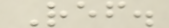Ref.
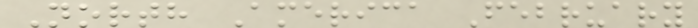North America February
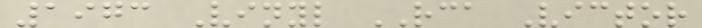1973 Vinyl RCA Victor
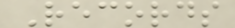Records
